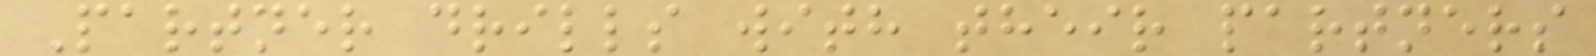Partner drills with their partners
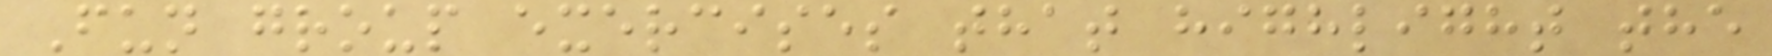Fun group exercises that highlight the
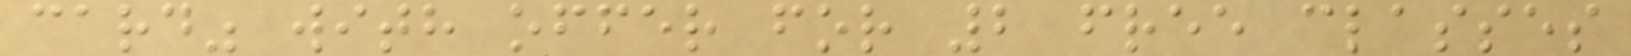card" with offer for 2 free classes
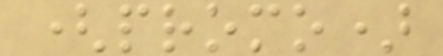(promo)
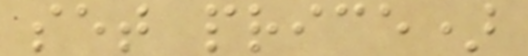set price)
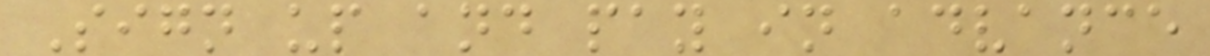Sign up and pay in advance
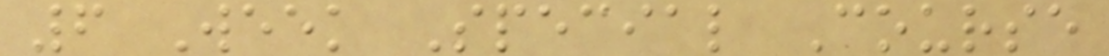6 Week Special Course
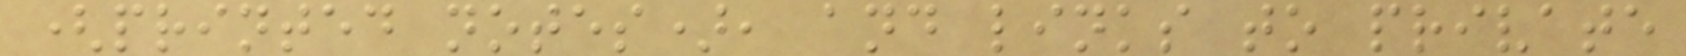(printed notes), and links to private
